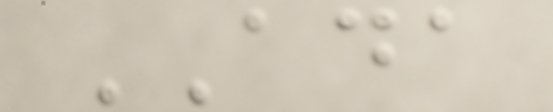ADA
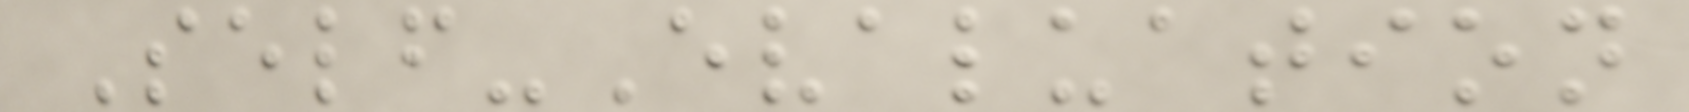Self-Evaluation
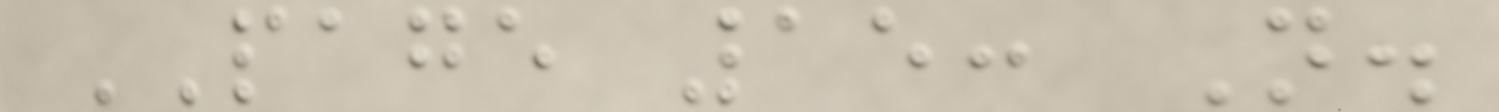PAGE 15: N.
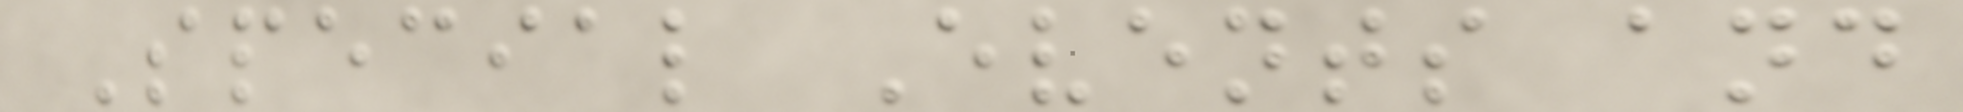Special Events and
